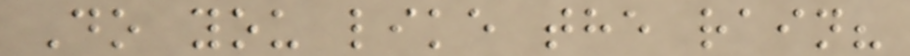Do you like the rain?
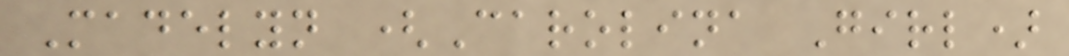Madelyn (Carolina Girl)
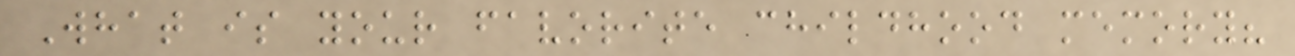What is your favorite childhood memory?
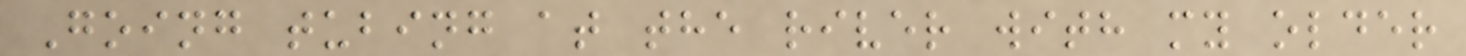Going tubing at the river with my older
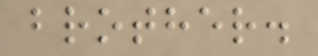brother.
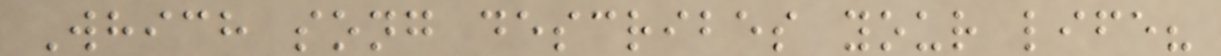Which song describes your life?
